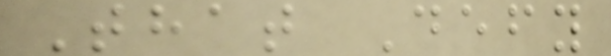That Defy
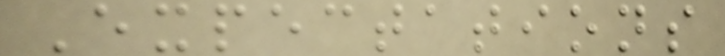Expectations
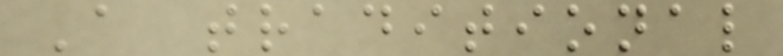A traditional
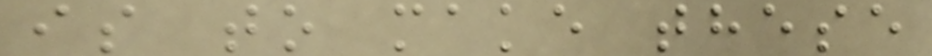is to make these
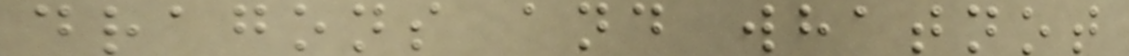dragons and whatnot
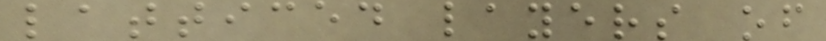latticed layers of
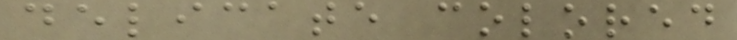delicate colored
